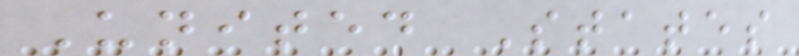United States
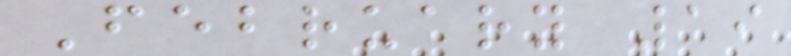February 19
